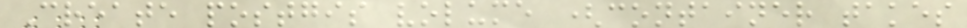Create postgis volume (container takes
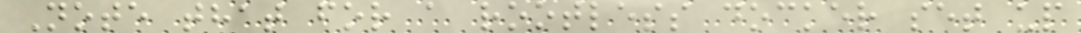Note that for a rootless docker set up
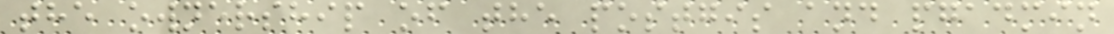the ownership of the postgis and pgadmin
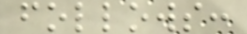follows:
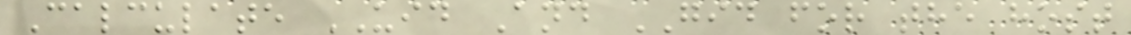Calculate UID And GID for the host
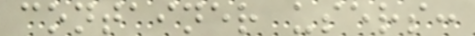container users:
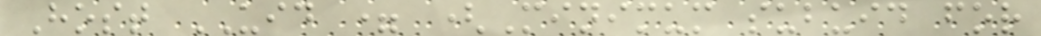Host UID = (Minimum subuid for
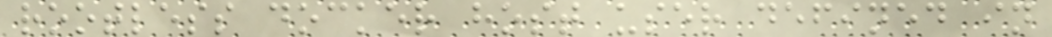rootless docker host user defined in
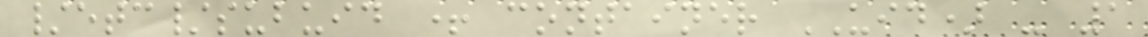/etc/subuid + container UID) - 1
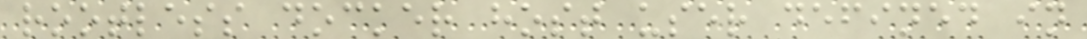rootless docker host user defined in
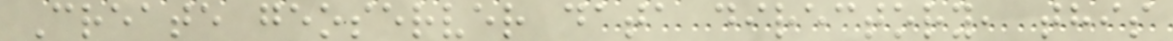Create geoserver data directory, this
